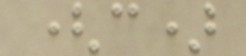(c)
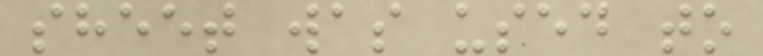sheet was used to
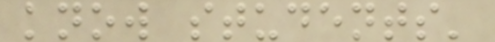know students'
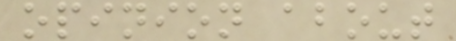opinion about
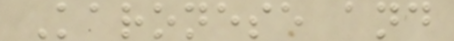Karonese and
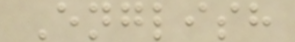English
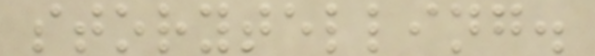storytelling.
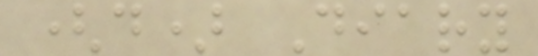(d) Diary
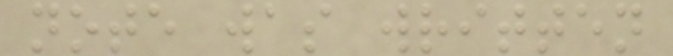note was written
